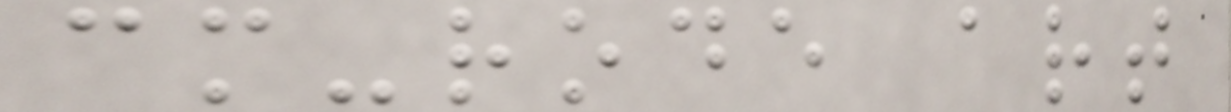cm-rode art
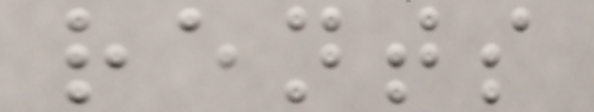rents
